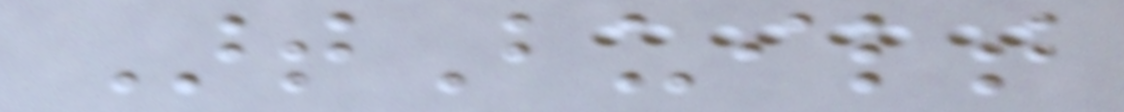ArtBuilt
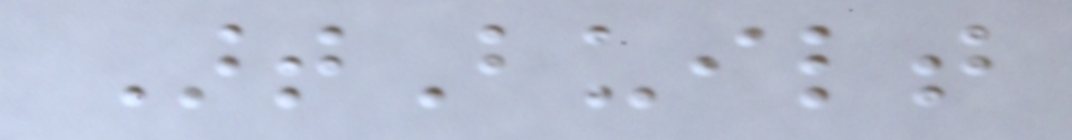ArtBuilt
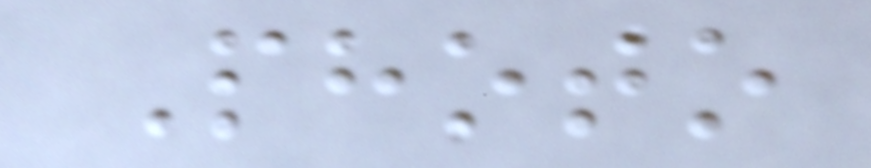Photo
